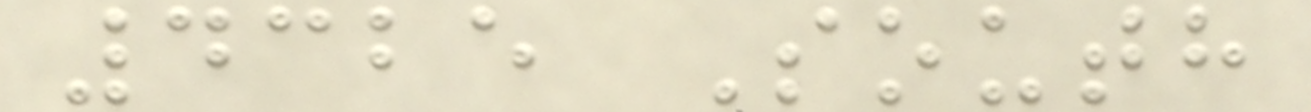4325 South
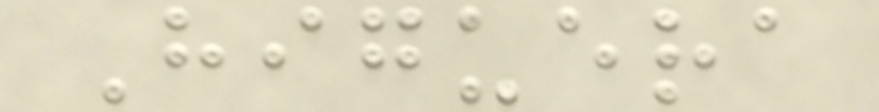Higuera
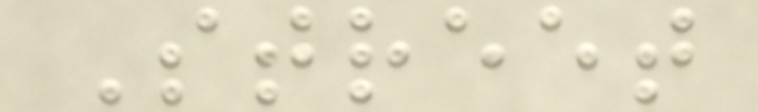Street
